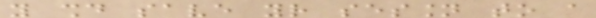you should save your session to a
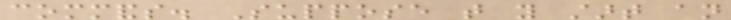commands. Suppose that you start an
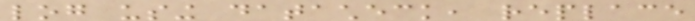log using datacheck, replace
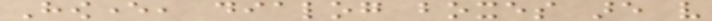However, dialog boxes are very
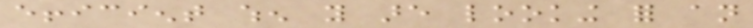efficient when you are looking for an
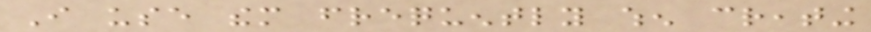I use them frequently when creating
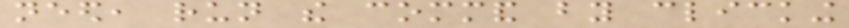need, run the command by clicking
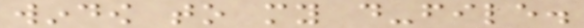window to my do-file.
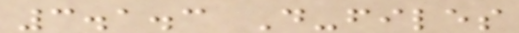3.1.3 Do-files
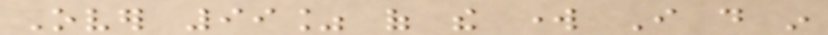Over 99% of the work I do in
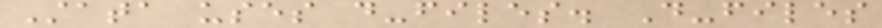Stata uses do-files. Do-files
